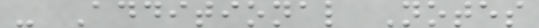- Additional Notes
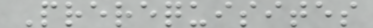Prerequisites
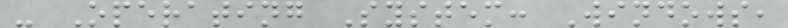- Operating System: Windows,
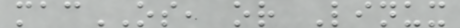macOS, or Linux
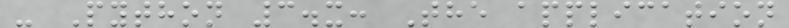- Python 3.x: The application
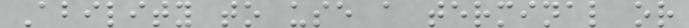Ability to use a terminal or
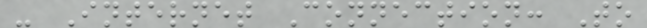- Internet Connection: To
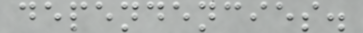dependencies.
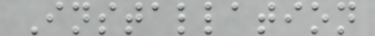Installation
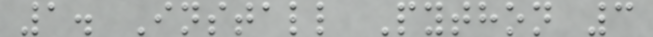1. Install Python 3
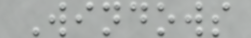Windows
